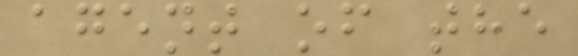agent of the
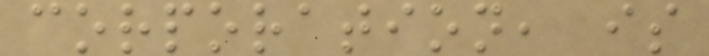corporation, is
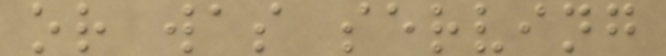or was serving
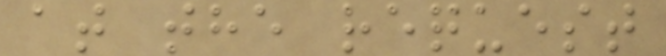at the request
